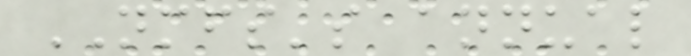NMFS's annual
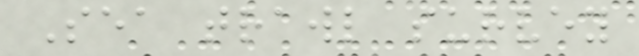Sea trawl survey
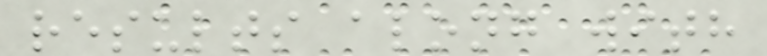results along with
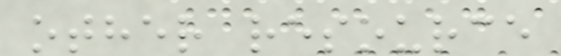other resource
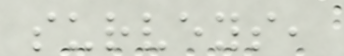surveys,
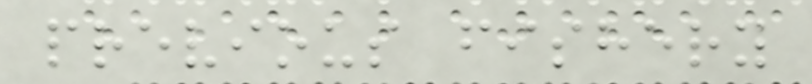previous fishery
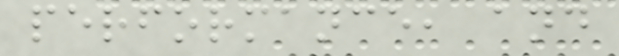performance, and
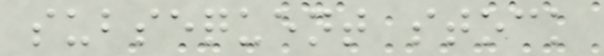subsequent stock
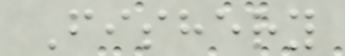Fishery
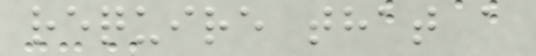require that a
